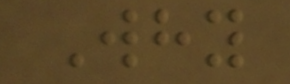Why
